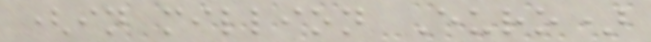(in million Euro)
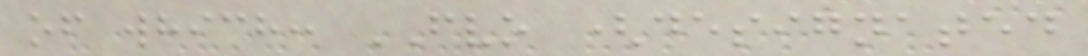of which: FVO (designated
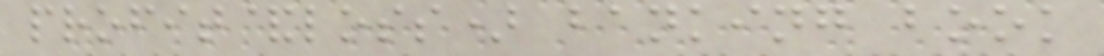profit&loss) banking book
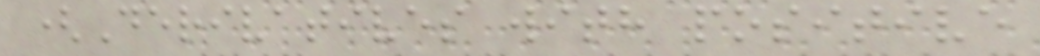(Derivatives with positive
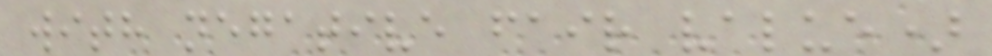with negative fair value)
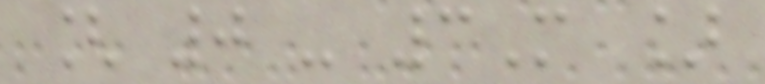[ 0 - 3M ]
